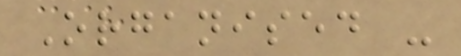Organised -
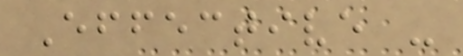Effective -
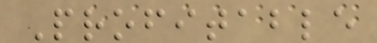Profitable
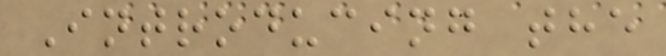Introducing the
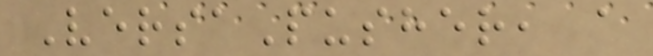VersaPusher, a
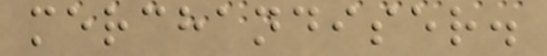merchandiser.
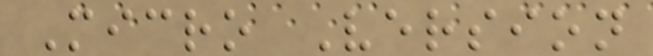Micro Version
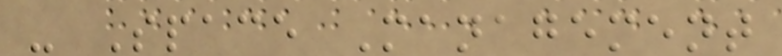- Space Management
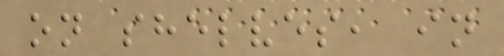on shelves, in
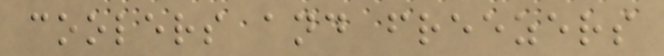coolers and freezers
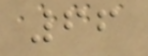66
